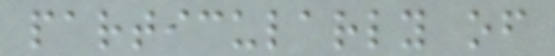particularly of
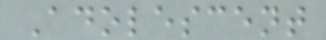Adolescent
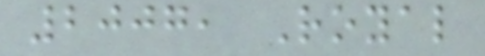2007, Royal
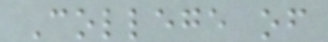College of
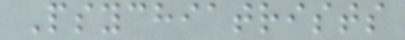Psychiatrists
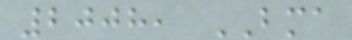2008, BMA
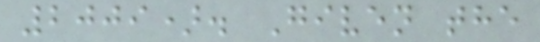2009). Given the
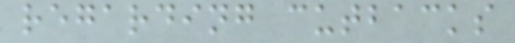regarding cutbacks
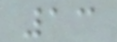13
